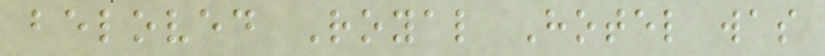beloved Royal Hotel was
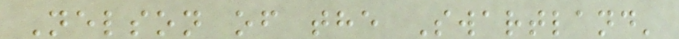Nelson of the Swartland'
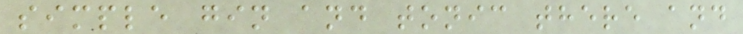simple gin and tonic there and
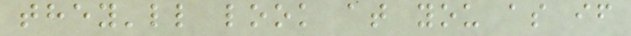they'll look at you as if
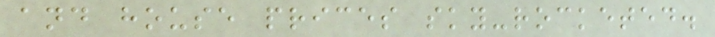and house prices sky-rocketed.
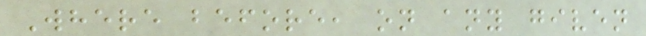Where before, on any given
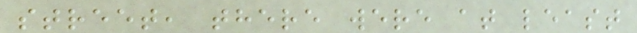street, there were at least
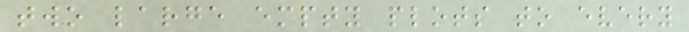two large empty plots to every
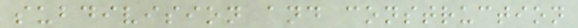subdivision and construction
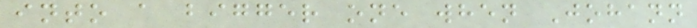into a bigger one when Johann
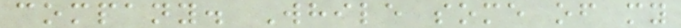company. While some of my
